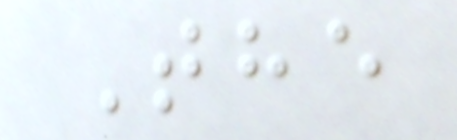The
